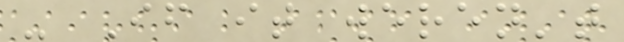- If it weren't
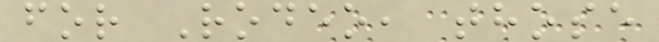for Rodeo, those
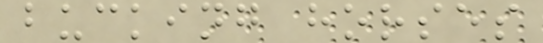bucking horses
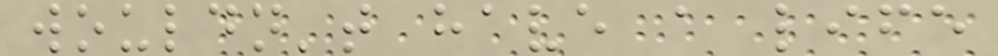wouldn't have a life
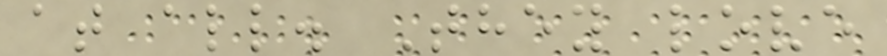at all. They love
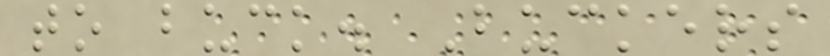to buck. Buckers
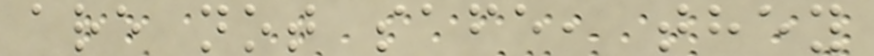are not safe, they
